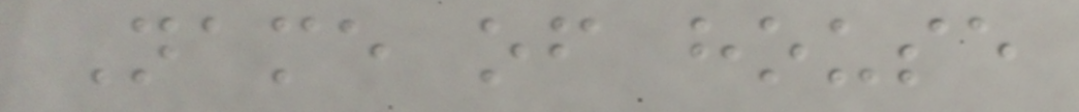Name of house
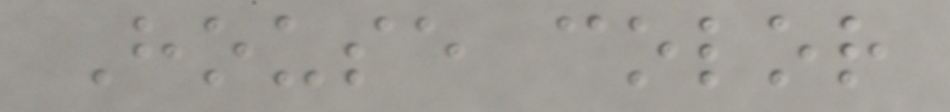House color
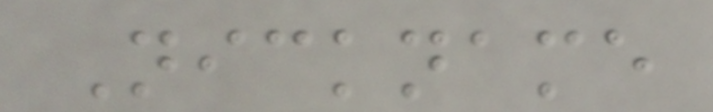Nickname
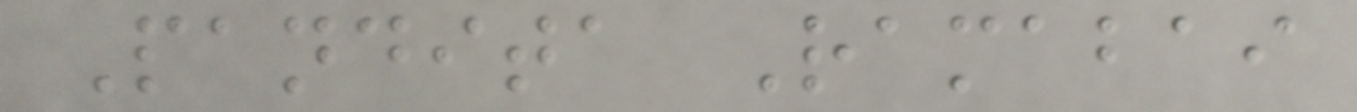Pandita Ramabai
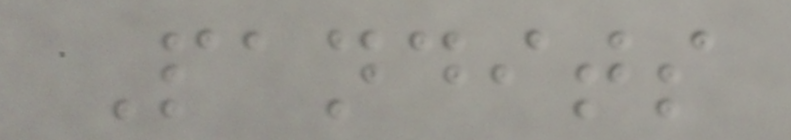Pandits
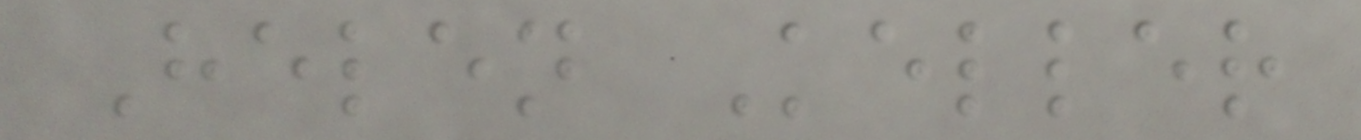Helen Keller
